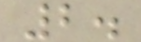2.
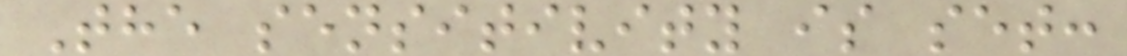The sensitivity is set:
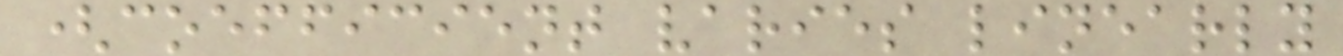(coefficient varies linearly
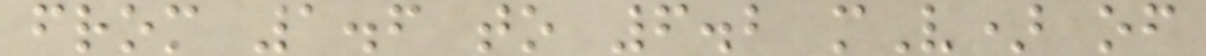from 1.6 to 6.2 mV) of
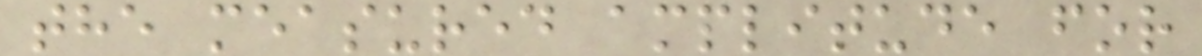the measured amplitude for
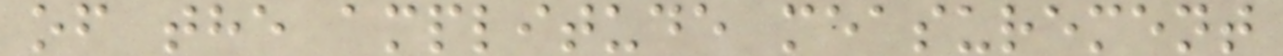of the amplitude measurement
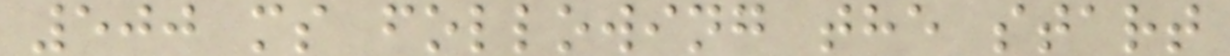500 ms following the start
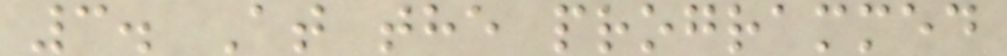3. At the programmed
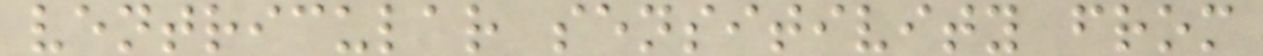ventricular sensitivity from
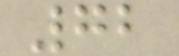72
